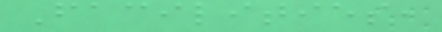Facilities,
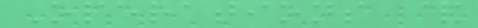Operations &
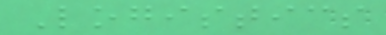Logistics
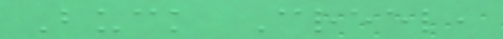Buck Creel,
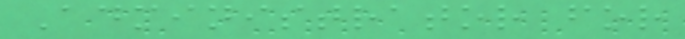Administrator for
